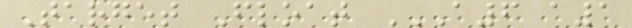Target Float A6 A1
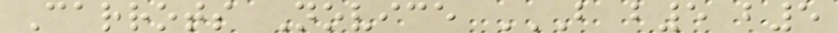Carrots Novice B B5 B5
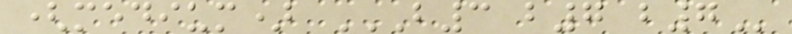(medium) B3 B7 B7
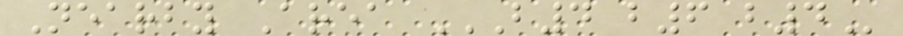Nearby Area B4 B6 B4
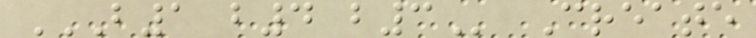B1 B4 B3 Create
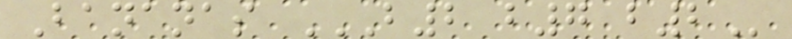Bananas B2 B7 B2
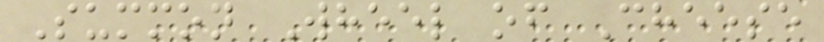Summon Wheel of Cheese
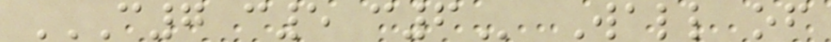C7 C5 C6 Wall of
